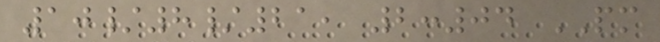10/8/21, 2:04 PM
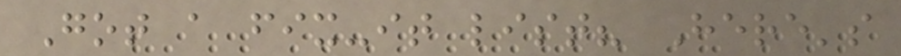Got a fix-it list? Here's
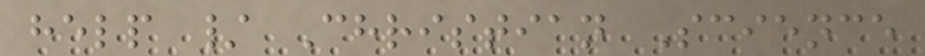help / Christian Science
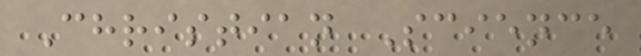Christian Science
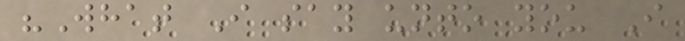"What I say unto you I
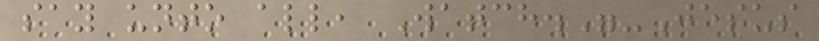say unto all, Watch."-Jesus
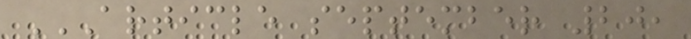ARTICLE SEPTEMBER 20,
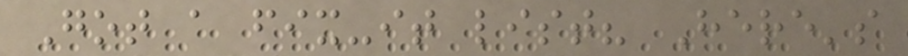Got a fix-it list? Here's
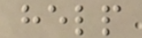help
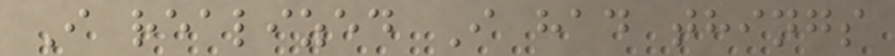I realized I had things
